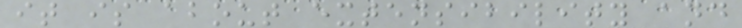it is about extensibility and
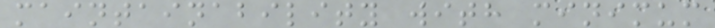maintainability with minimum
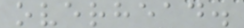overhead.
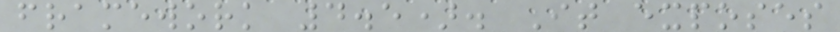framework 4.5). It exposes
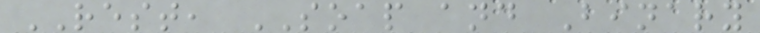REST, SOAP and Binary
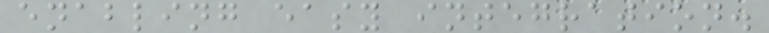enabling easy integration.
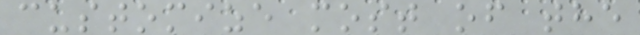customize most of the
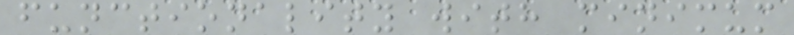functionality with minimum
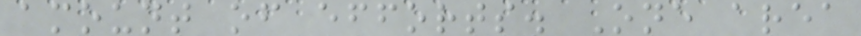amount of efforts. One area
